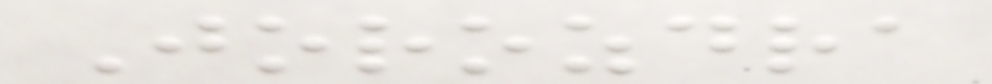Jorozdra
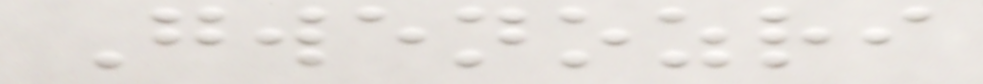Gwenozri
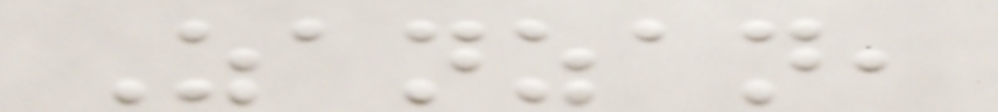Zanzan,
